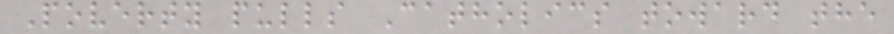Poverty pulls Catholics toward the
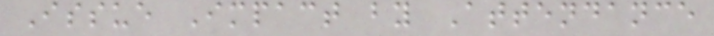Issue Impact by Attendance
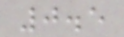0.5
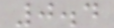0.4
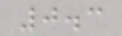0.3
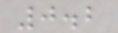0.2
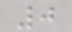0
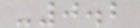-0.2
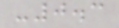-0.3
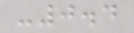-0.4
